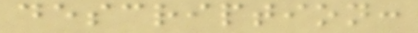description:
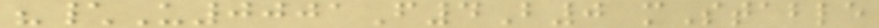"\U0001F4B0 mStable
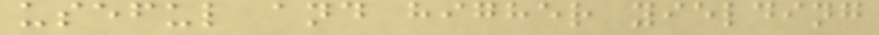useful and higher yielding
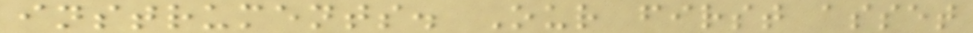instruments. Our first asset
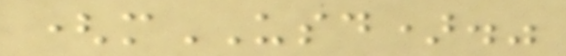(mUSD)."
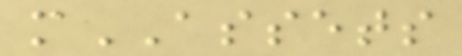mASSETS
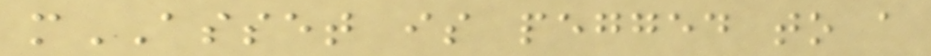mASSET is pegged to a
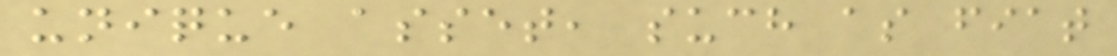unique asset, such as fiat
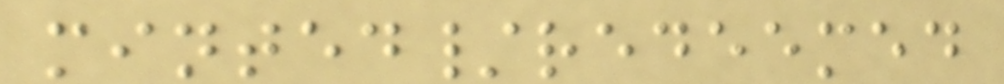minted/redeemed
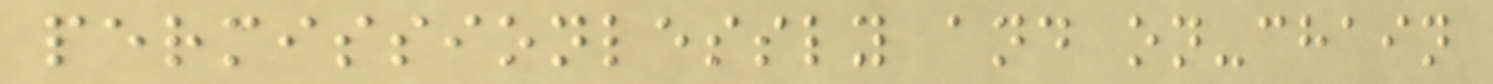permissionlessly and on-chain
